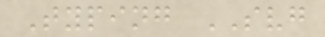Typing SVG
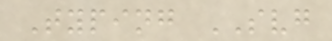Typing SVG
